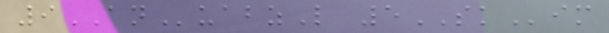9ANuabzL 5SKim
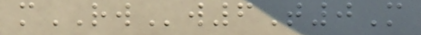mRWw6T0M
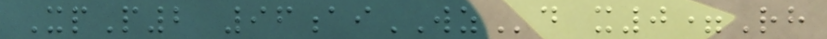XpP2 96aiWZd x0=Rh
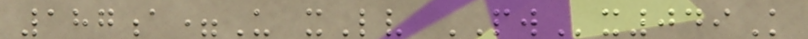187a=U xLv PWx049K
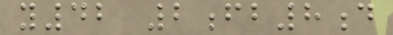y42 2fb8d
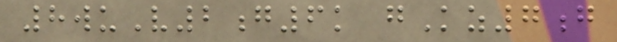8wuV2g6k gKz7g
